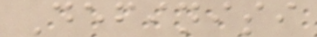Definisi
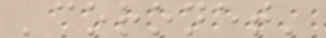'coronet'
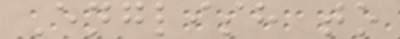English to
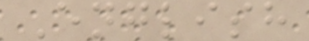English
